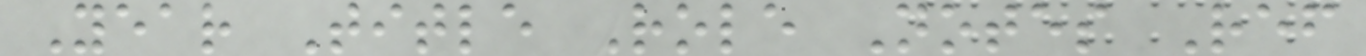Year Title Role Notes Ref
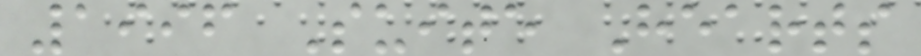1996 Suite Hearts
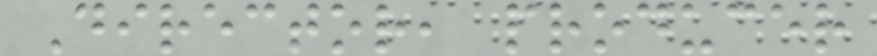Director, producer
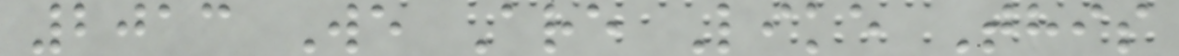2013 We Are Like This
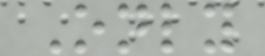Only
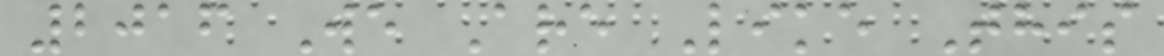2016 We Are Like This
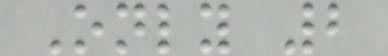Only 2
